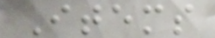Items
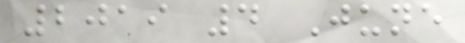2019 4 June
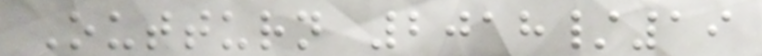Outturn 2018/19
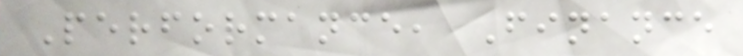Performance, Finance
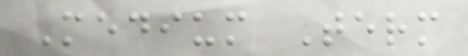Medium Term
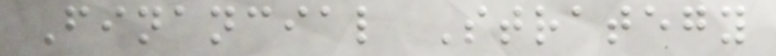Financial Strategy
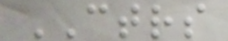CTRS
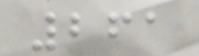261
